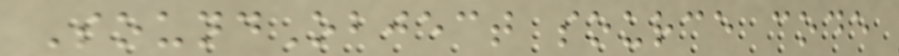SoundObject source code
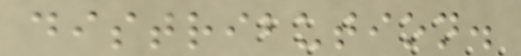distribution.
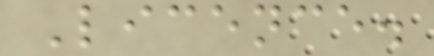Licence.
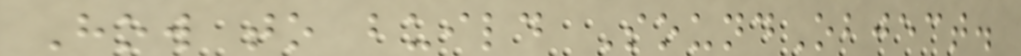How to build SoundObject.
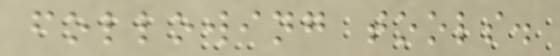following tools.
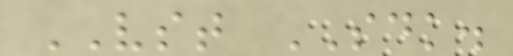VST SDK.
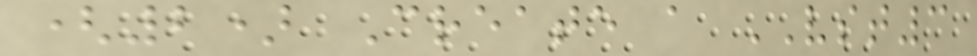(2) Create a VST3
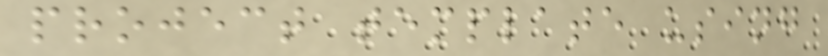project template using
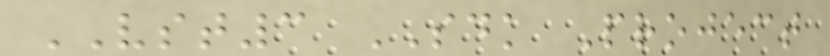VST3 SDK Project
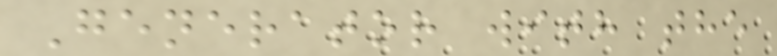Generator with the
